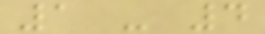1 - 4
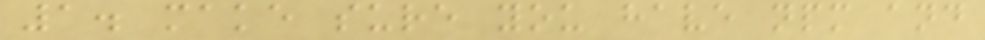1. make sure you have npm and
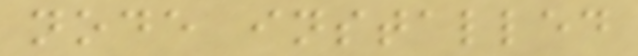node installed
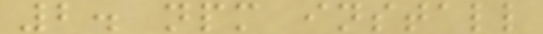2. npm install
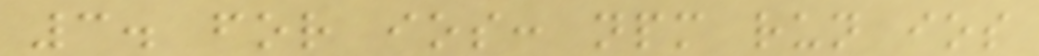3. for ios: npm run ios
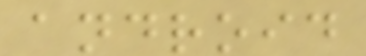android
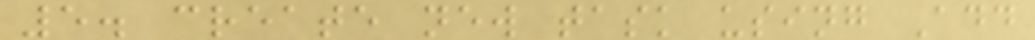5. create new task using Add
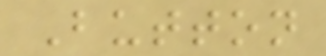Button
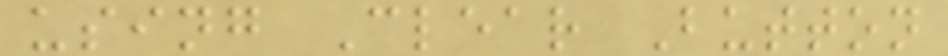using Clear Button
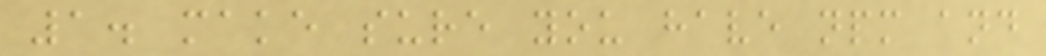1. make sure you have npm and
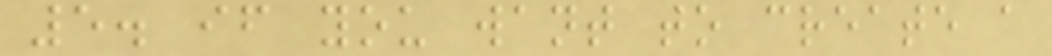5. if you want to create a
